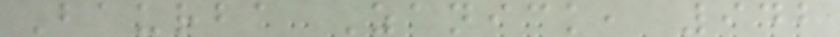Baurba Zanick, 942
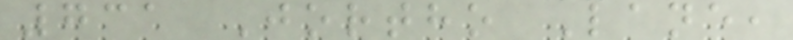731 Jortho Lane,
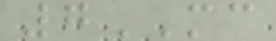7MC
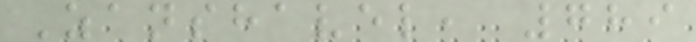Zanshavel, 789
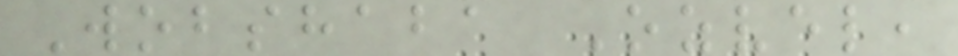Wobshaba Ozvel,
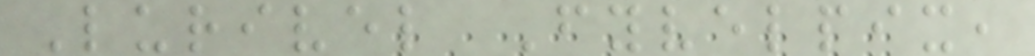Lurivel Fyvelpix,
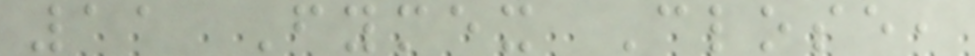11 Fymex Close,
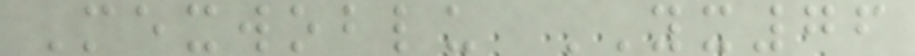Mexwoblu YX76
